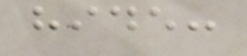hide:
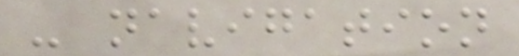- navigation
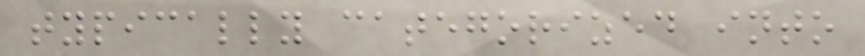typically categorized into
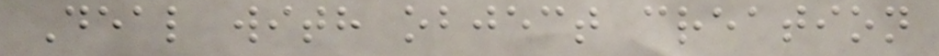Deal with object creation
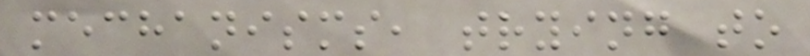mechanisms, trying to
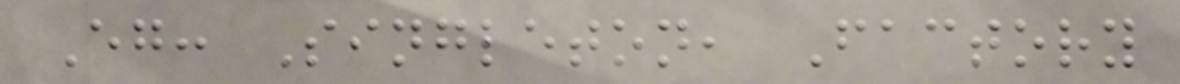Eg: Singleton, Factory
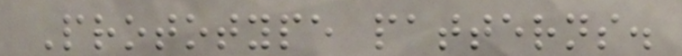Prototype patterns.
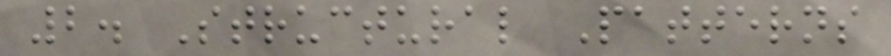2. Structural Patterns
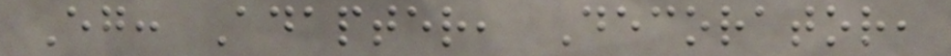Eg: Adapter, Decorator,
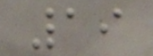19
